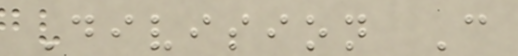Division C
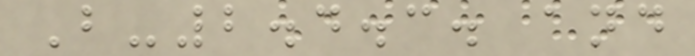B-2.4.3. and
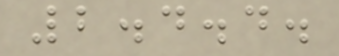2.4.4.
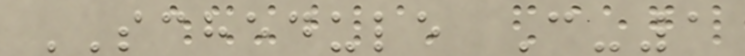SCHEDULE C-1
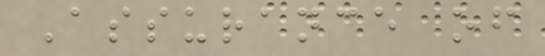Assurance of
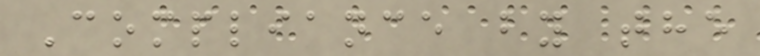Compliance by the
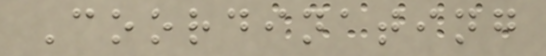Coordinating
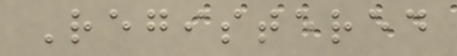Registered
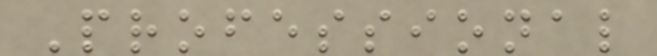Professional
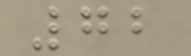72
